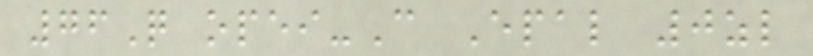76Q opei-C Epal 0zl
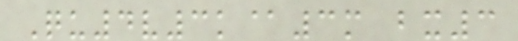Qu4v3k@3m bx3
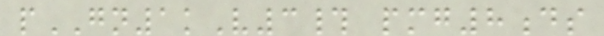pGN1kV3# pmg8ds
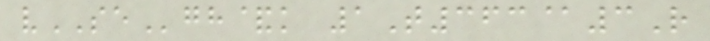vSEgh&k 1T363@3R
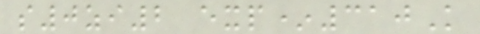s0zi2 exp*310K
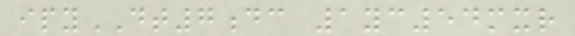ipyDT7dc 1yc54mxr
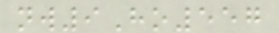nw9Ho557
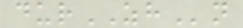durZHn
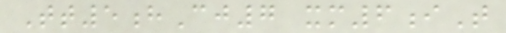Tt5hCj7 xm6iT
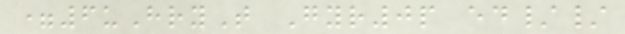=6uHryT Gyr0p ed//
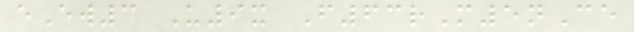eEw3 U9x F63rM5nCe
